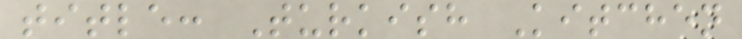title: Turkish Kitchen
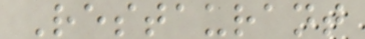Restaurant
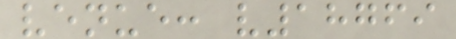venue: v18769
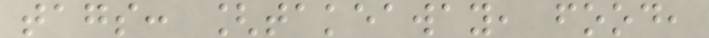tags: [takeaway, food,
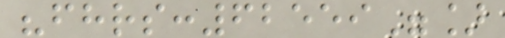"fhrs:62559"]
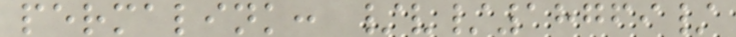permalink: /v/18769/
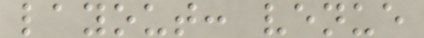layout: venue
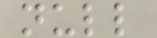null
